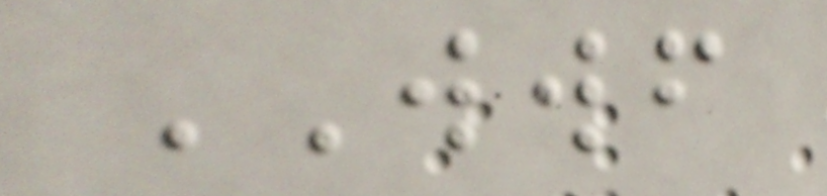WWF
